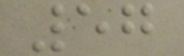57
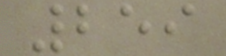259
